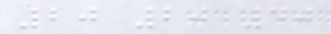20 20 40
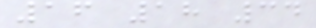16 18 34
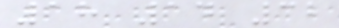18 14 32
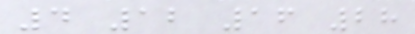4 12 16 28
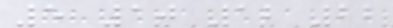5 10 12 22
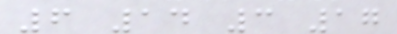6 14 3 17
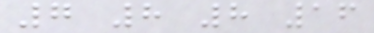7 8 8 16
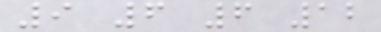9 6 6 12
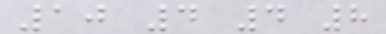10 4 4 8
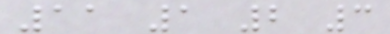11 1 2 3
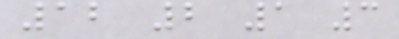12 2 1 3
